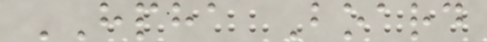HPHA Board
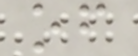of
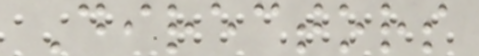Directors
